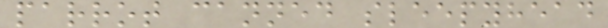parrot canned sleepyhead
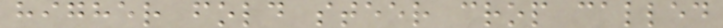higher fold steer crop called
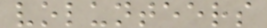volunteers
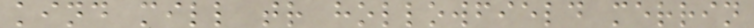kind mill tr hollowfield merrin
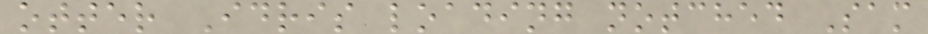otter Idris loading notched Sam
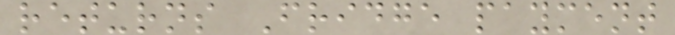returns Fridge payment
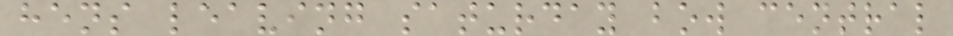hens leaving saturday bow central
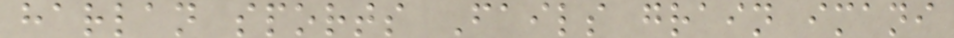harlan sports Fails grain imani
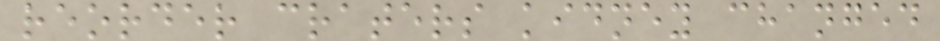reorder craters kidney changed
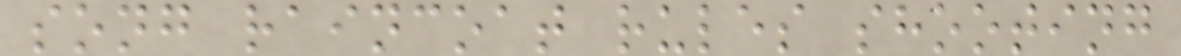song raincoat rules shooting
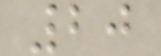20
